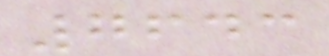7643
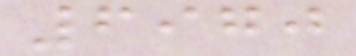6970
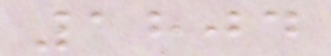1804
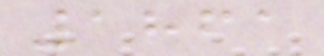1861
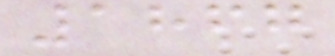1867
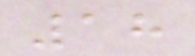18
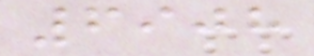6908
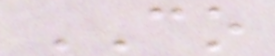CO
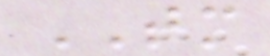TM
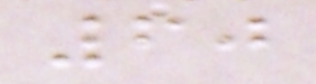60
